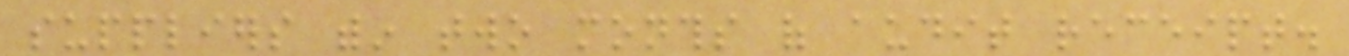suppliers within two months of audit receipt.
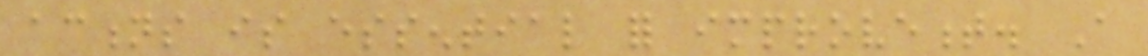actions is essential for improvement. A
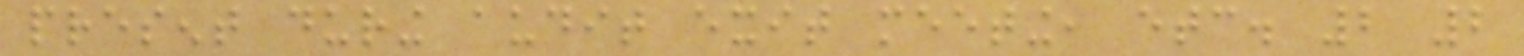present during audit exit meeting, etc. 2 2
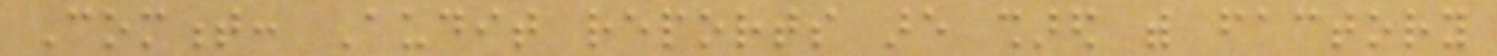Comment: Audit reports are shared with factory
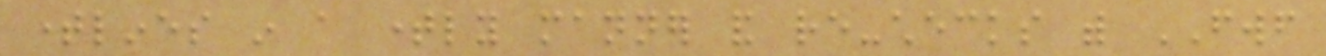timelines in a timely manner and re-checks with FWF
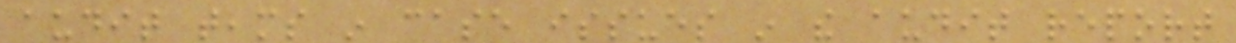audit teams in case issues in the audit report
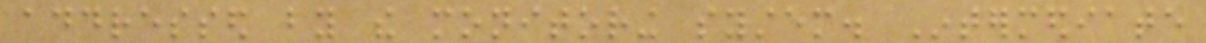addressed by the monitoring system. Intermediate
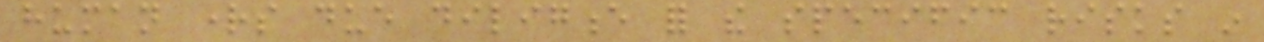human rights due diligence for the specific risks in
